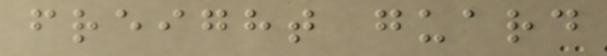freight guard
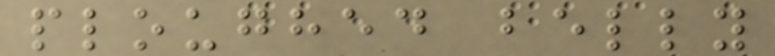ploughed belly
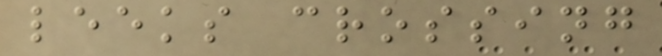leeks crossing
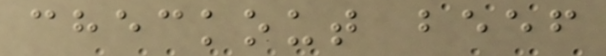checkout beef
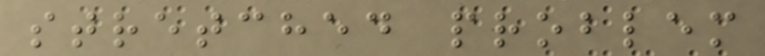stretched problem
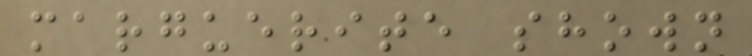marguerite shown
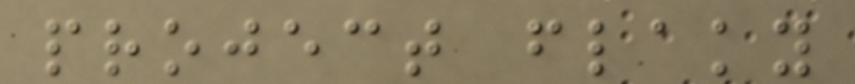project flaky
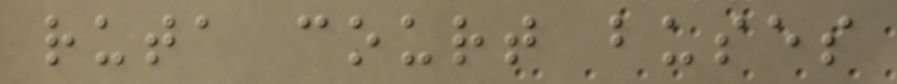ruta court buses
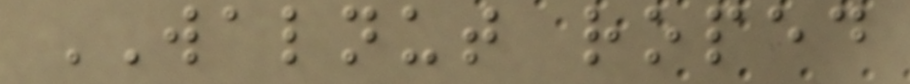WALNUT roped
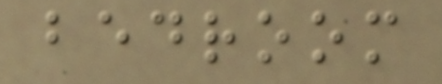bedroom
